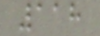118
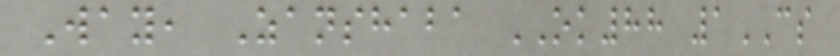Way, Zanshaba OK88 1CS
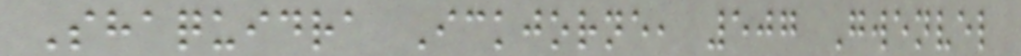Shaquidra Ickjorne, 507 Gwenvel
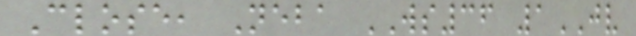Close, Neba WS36 1JV
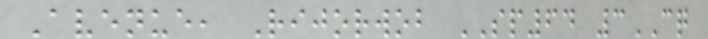Avenue, Rijorwob SP64 3CQ
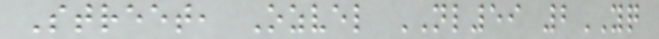Street, Ozvel NL59 2YQ
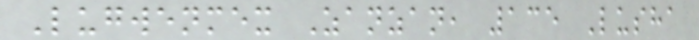Lugwenmex Zanzan, 135 Lusha
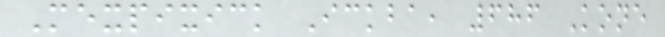Mexpixick Ickba, 686 Kone
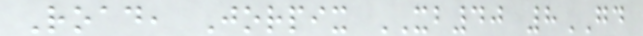Road, Jorpix XB40 8GD
